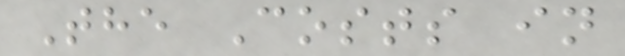The Costs in
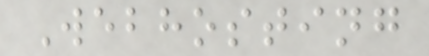Webhosting
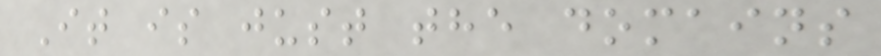It is just the domains
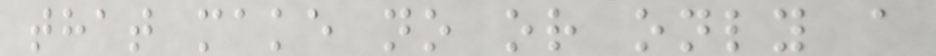that make no or only a
